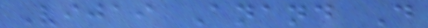Vijai Anand D
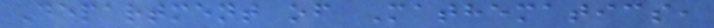Department of Mathematics,
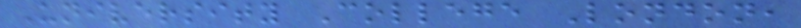University College London,
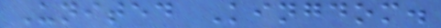United Kingdom.
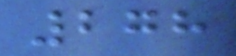278
